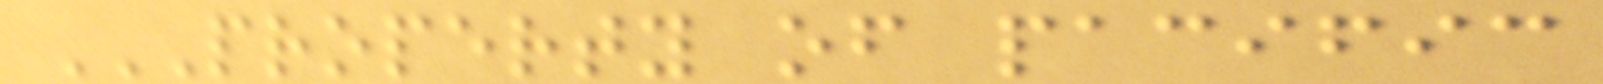PROPERTY OF PACIFIC
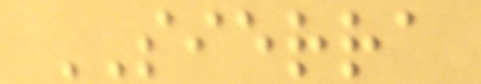SIERRA
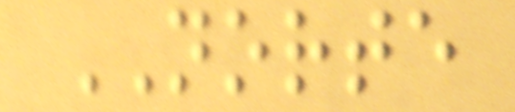NORTE
